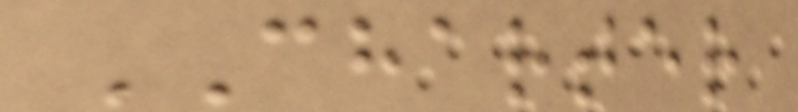CHARTER
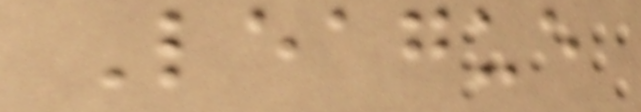League
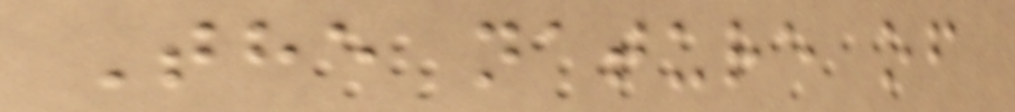The nature of
